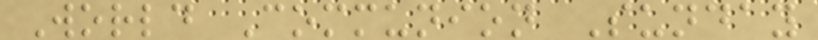World Communion Sunday
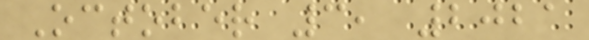October 3, 2021
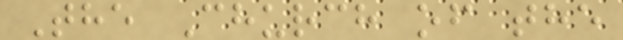The Church of the
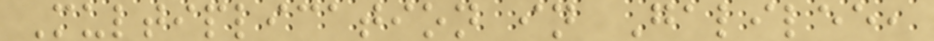Multiplication in Galilee,
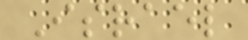Israel
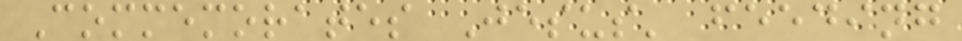Commemorates Jesus' feeding
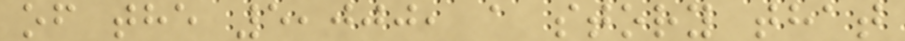of the 5,000, a story that
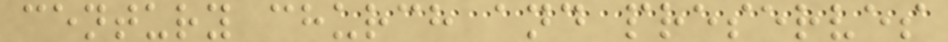century church and preserves
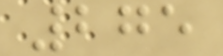275
